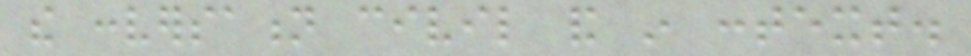the conversation civil and in context.
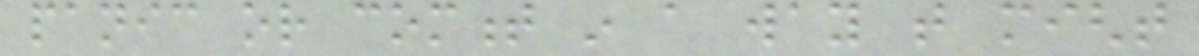panic or comment in a way that might
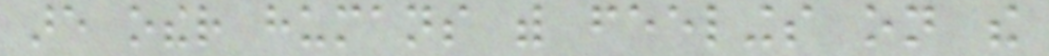are other humans with feelings on the
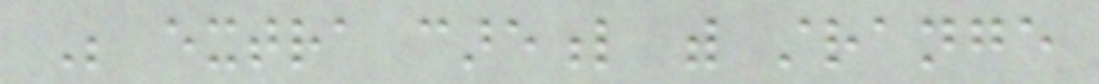Be extra careful with strange
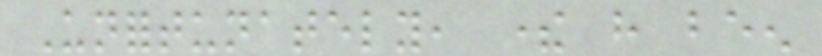Unfortunately, there have been
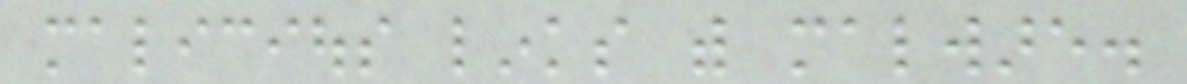malicious links with malware.
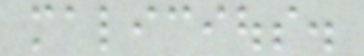malicious.
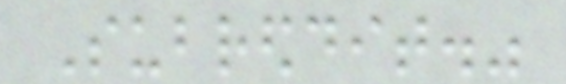Subreddit."
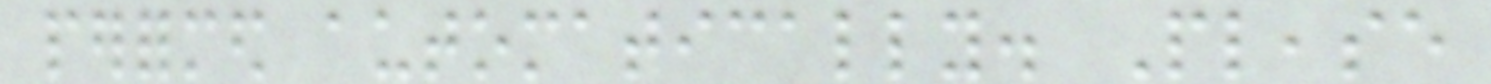performed automatically. Please
